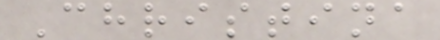Christina
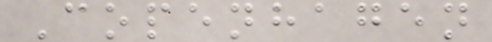Copenhagen
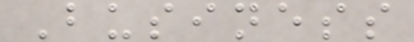Business
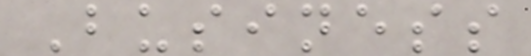Business
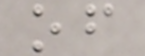of
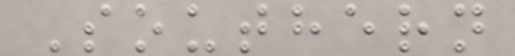Southern
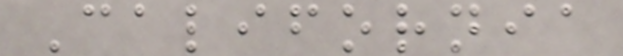California
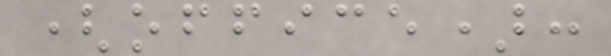(office):
